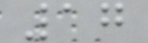17
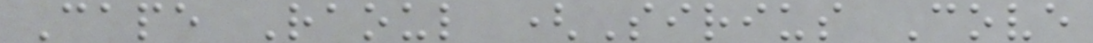Cape Raoul (Sirius Cove
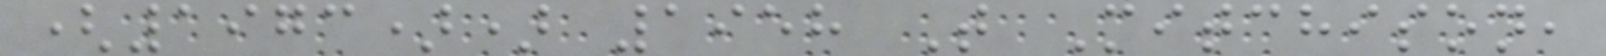(1973)) 1958 T Mitchison,
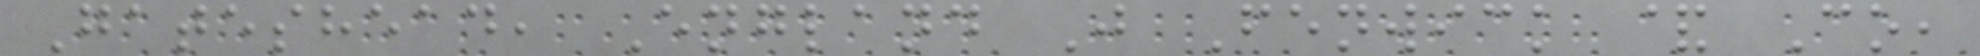Gateshead, England J Fenwick & Co,
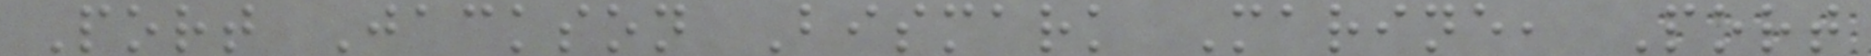Port Jackson Bismark Marine, Port
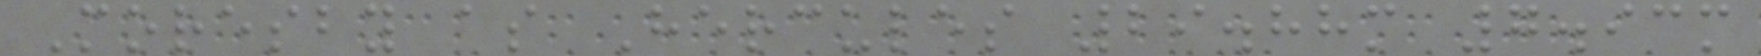Moresby as Hercules 29.88m 7.93m
